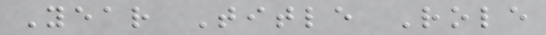Year Title Role
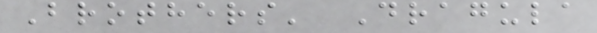Brothers' Dragula
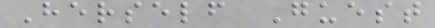Herself Guest
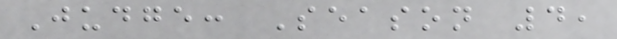Judge: Season 4,
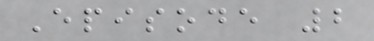Episode 2
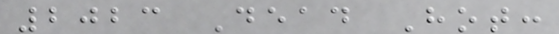2023 Dead Hot:
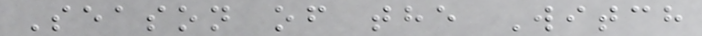Season of the Witch
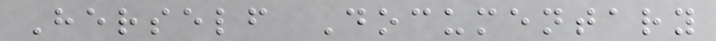Herself Documentary
